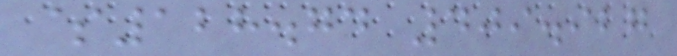$128.74 409.927
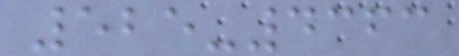525-4363
